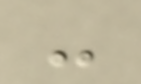-
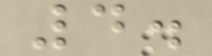4.
